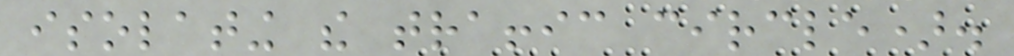isolating the traffic circle).
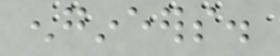engineers.
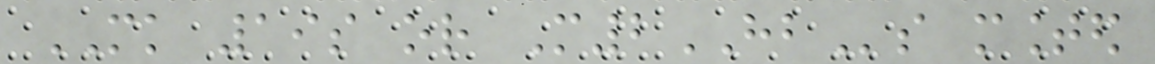MK 19s or M2HBs mounted
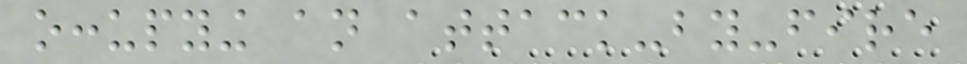occupying an attack-by-fire
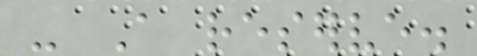- A reserve.
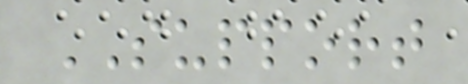SUPPORT
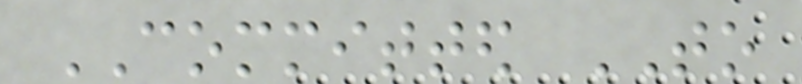COMMITTED TO
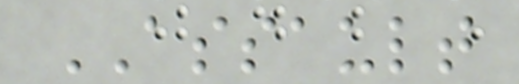ASSAULT
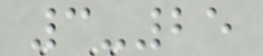3-25
